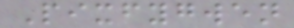Pixfygwen
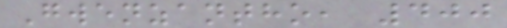Gwenzantho, 400
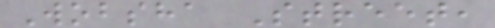Wobsha Street,
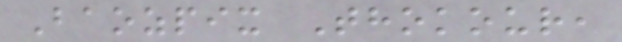Baozpix Thokour,
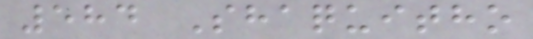584 Shaquitho
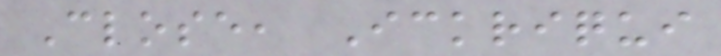Close, Ickriqui
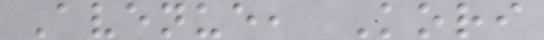Avenue, Kori
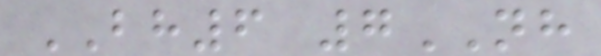BH6 7NH
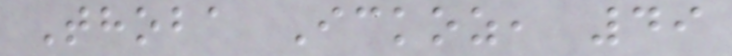Thoba Ickoz, 49
